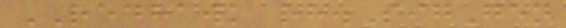REDHAWK rh.SigGen
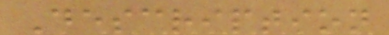Description
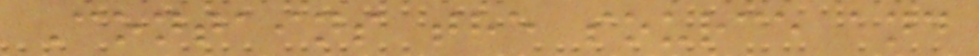Contains the source and
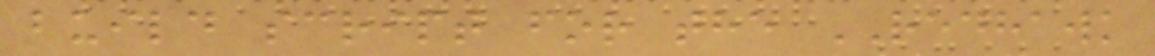build script for the REDHAWK
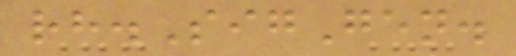rh.SigGen.
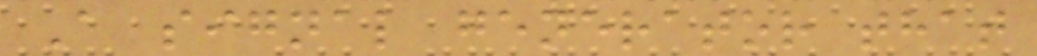A signal generator that
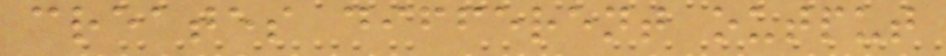creates different output
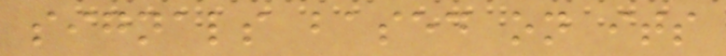signals based on its
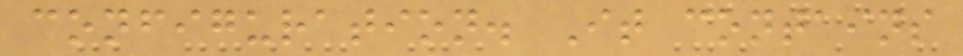configuration. It contains
